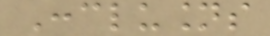Conclusions
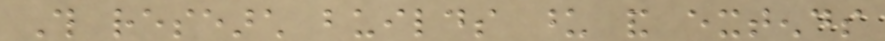This research builds upon and extends
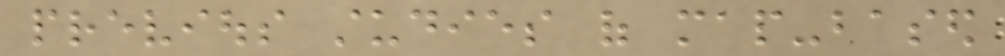previous studies of map-based
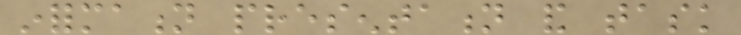information presentation and task
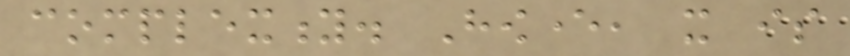complexity. However, it is
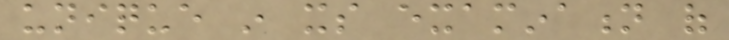unique in its examination of
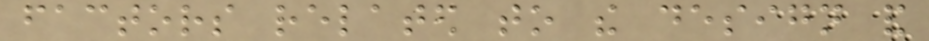factors related to the design and
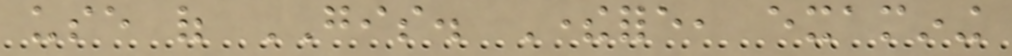use of GIS. Therefore, examining
